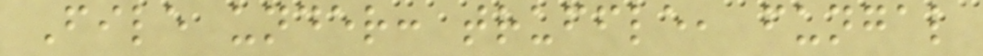File under: truffle, fungal
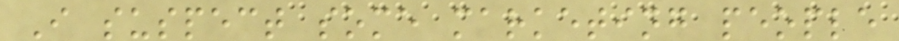I suspect some marketing people
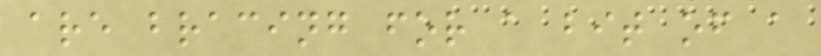are bracing for a bit of a
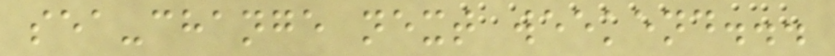sea-change next weekend...
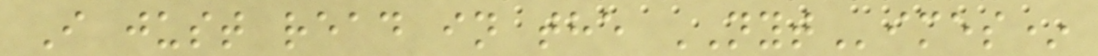I just read in the NYTimes*
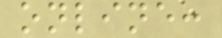online:
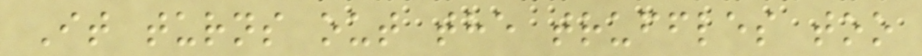It turns out the truffles too
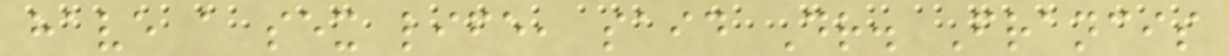have a sex life, said Dr. Francis
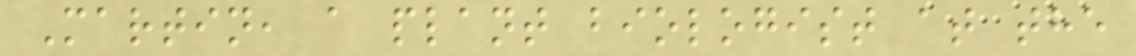Martin, a plant biologist at the
